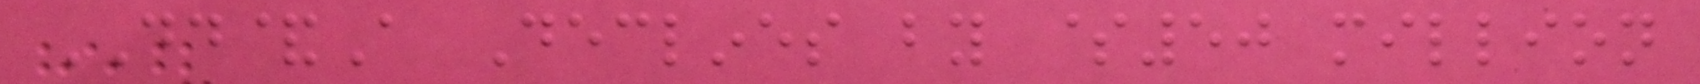DD&A Declines by $50 million
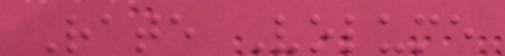Rate Volume
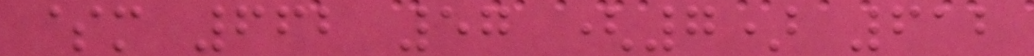$m 662 57 (7) 612
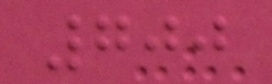700
